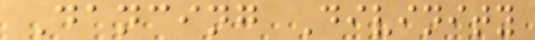Dancing Divinity
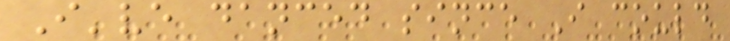I've danced since I could
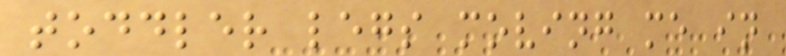toddler legs moving me in
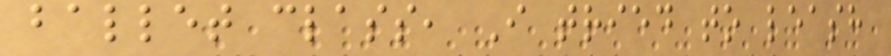ballet class, I tried to leash
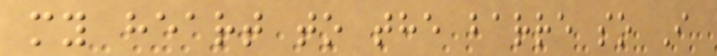my heart to the barre so I
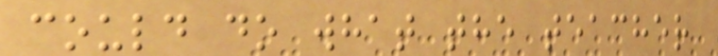could do what the teacher
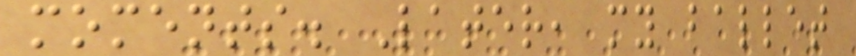moments. Later, my ballet
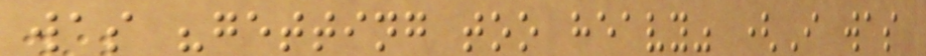was "getting too heavy" (I was
